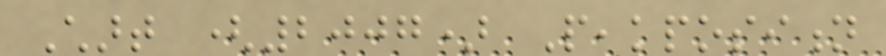Chart (2007) Peakposition
